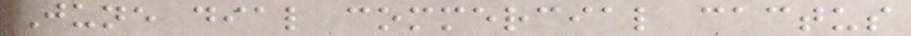June dial commercial cactus
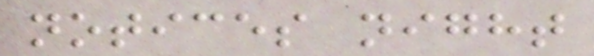notices night
